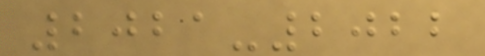2021-2022
